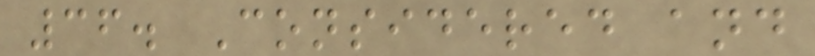36. Considered and
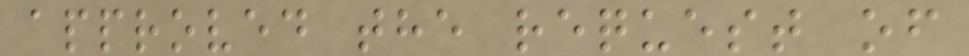approved the request of
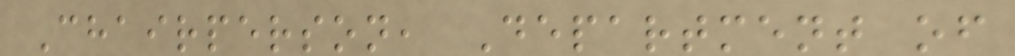Chairperson, Department of
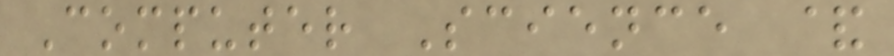Computer Science &
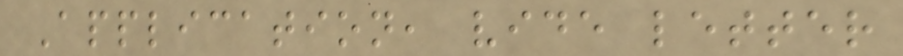Application, vide letter
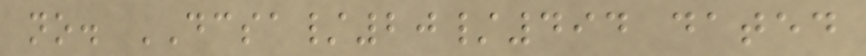no. DCSA/20/494 dated
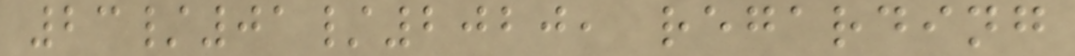23/01/2020, regarding
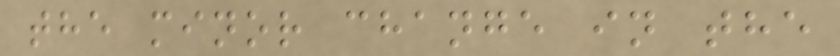the minor change in the
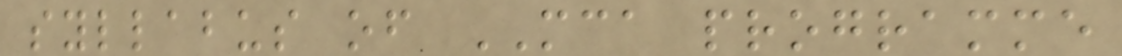syllabus of MCA programme
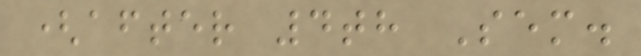(after 4th Sem.
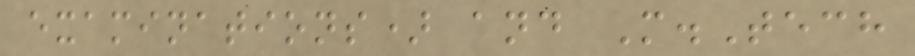examinations) and M.Tech
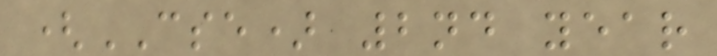(CSE) 2nd year
